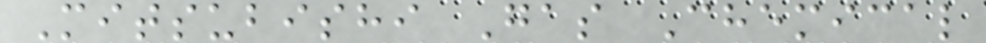Mitsubishi Gas Chemical
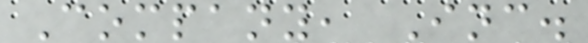Company, Inc.
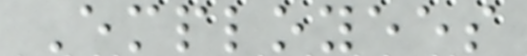Employees
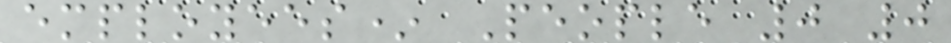employees* People 0 0
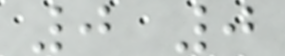0 0
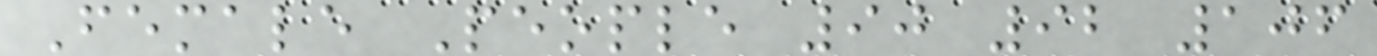Female People 90 92 106
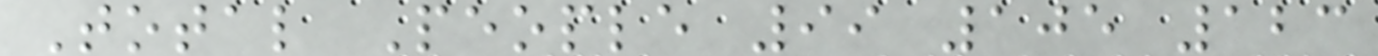Total People 99 105 123
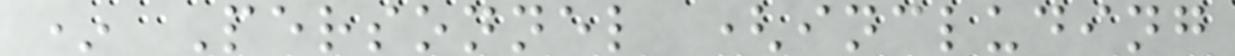* Personnel (including
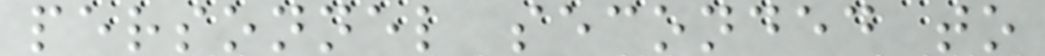personnel seconded to
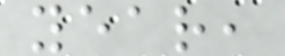year,
